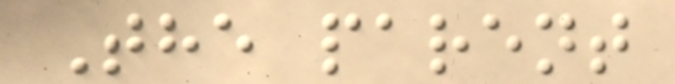The parent
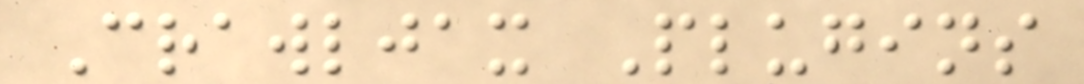Crawljax Plugins
